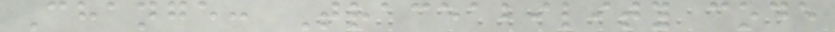Change: Traceability code
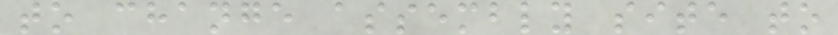to change assembly site to
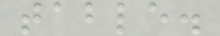table.
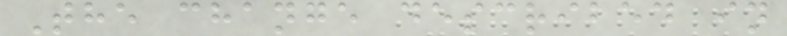The change described in
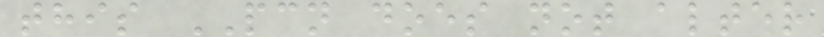this PCN does not alter
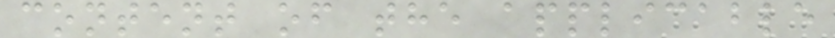content of the applicable
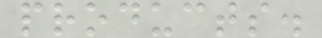products.
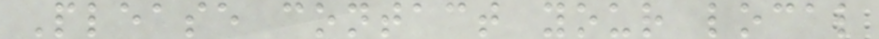Please contact your local
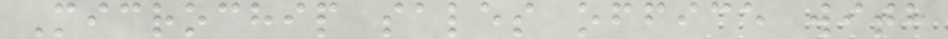Microchip sales office with
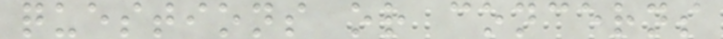questions or concerns
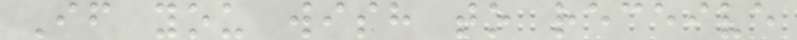If you wish to receive
